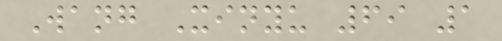Wang Xinyu 69 1
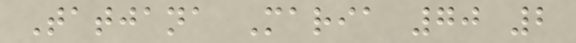Tatjana Maria 70 2
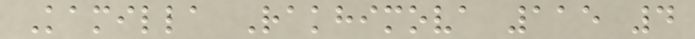Kamilla Rakhimova 115 4
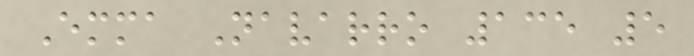Emma Navarro 135 5
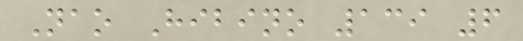Nao Hibino 139 6
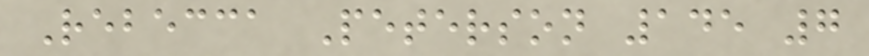Rebecca Peterson 145 7
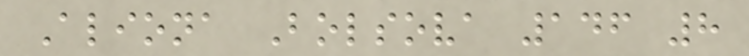Aliona Bolsova 146 8
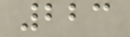223
